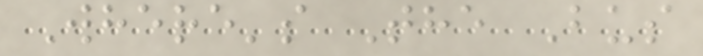Where's The Bus
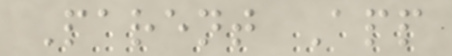Parent App
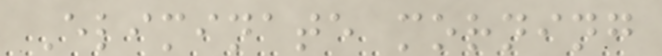Eliminate morning
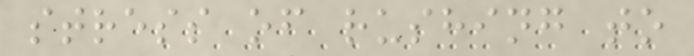stress of rushing to
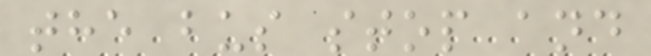the bus stop and
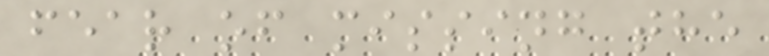fear of missing the
